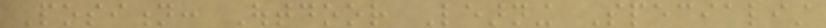Position: Outdoor Learning Specialist
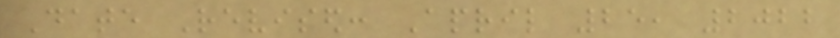Date Revised: April 25, 2022
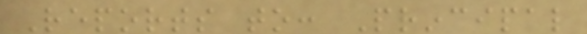Reports to: Principal
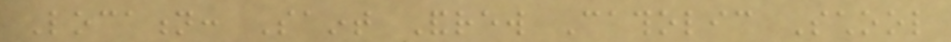Location: Saint Andrew Catholic School
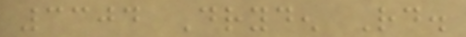3304 Dryden Rd.
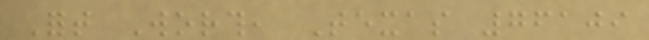Fort Worth, Texas 76109
